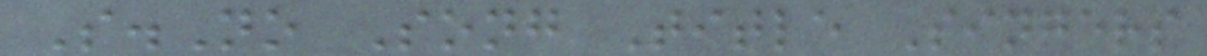S.No Song Title Singers
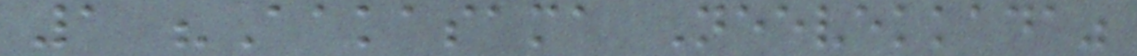1 "Aakasama Neevekkada"
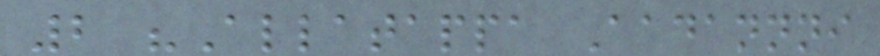2 "Allatappa Aadannni
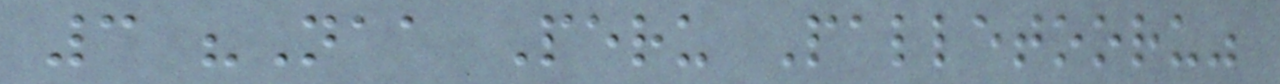3 "Naa Peru Palletooru"
